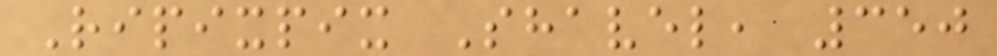Ripixpix Shavel, 350
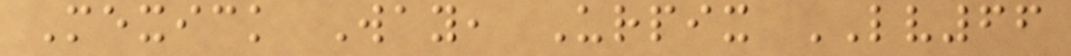Mexick Way, Urpix LV66
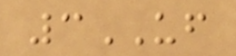3UF
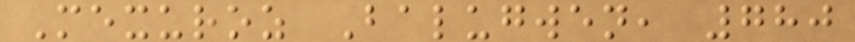Mexuroz Balugwen, 780
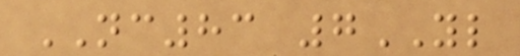NC83 7YL
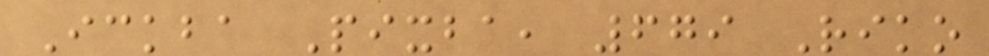Ickba Pixba, 679 Riko
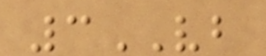3VB
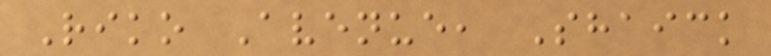Riko Avenue, Shaick
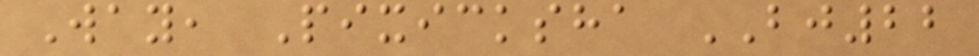Way, Pixicksha BJ22
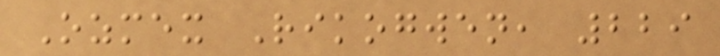Ozmex Rikogwen, 229
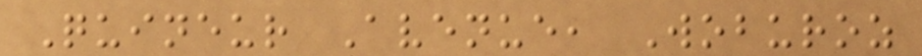Quineur Avenue, Woburoz
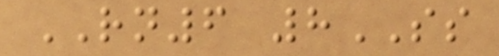RN6 8SS
